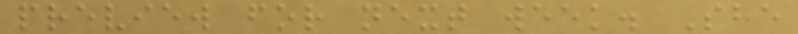preview for next week. She
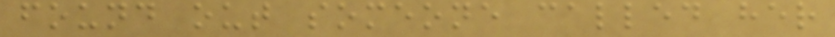found out someone called her
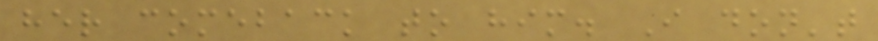her comeback to him. I don't
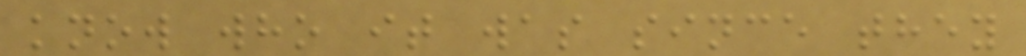know who it was since they
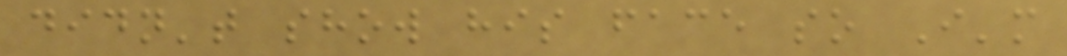didn't show his face so I'm
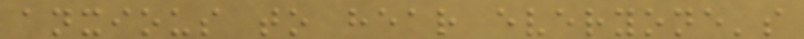anxious to hear everyone's
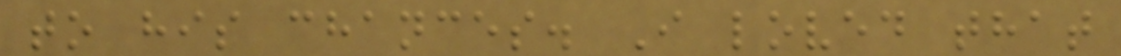to his chances. I loved that
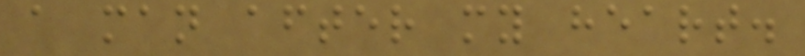a man after my heart.
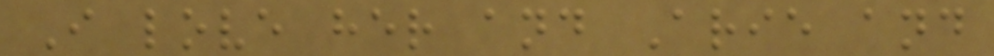I love her and Arie and
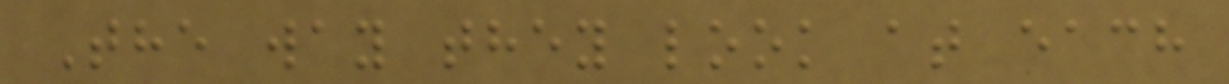The way they look at each
